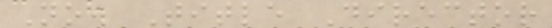No. Title Director
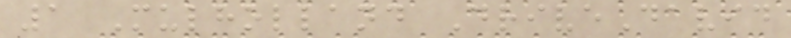1 Mulholland DriveDavid
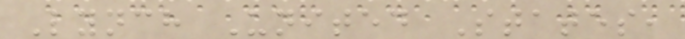Lynch United States,
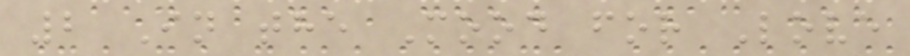2 In the Mood for Love
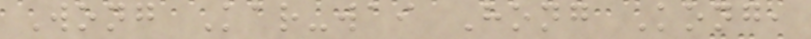Wong Kar-wai Hong Kong,
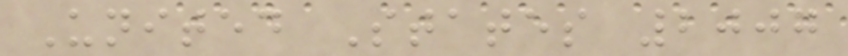United States 2007
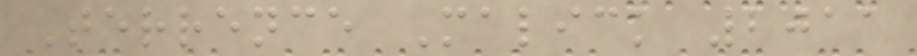Terrence Malick 2011
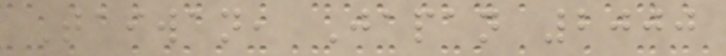Taiwan, Japan 2000
